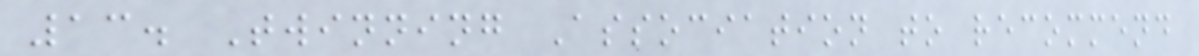13. Twinning Association to recommend
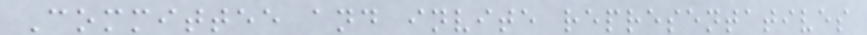Committee and invite representatives
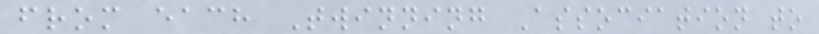from each Twinning Association to
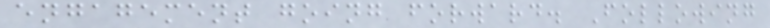engagement going forward. Following
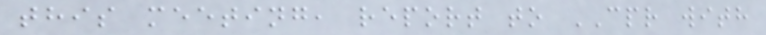this meeting, report to CPR with
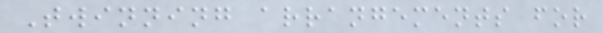Twinning arrangements for
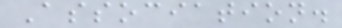Association.
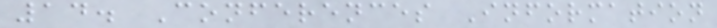14. Conferences Information
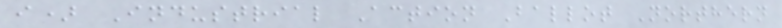i) Industrial Action Ballot Northern
